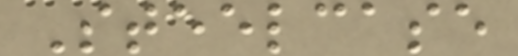Steelcase
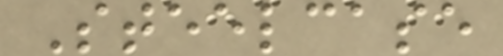Steelcase
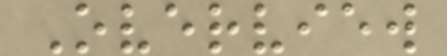Overview
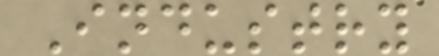Industry
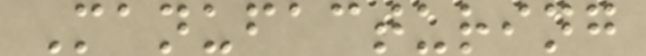Manufacturing
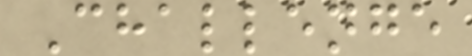Challenge
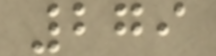279
